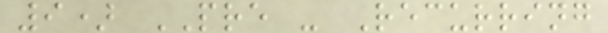9) PRE - Recurring
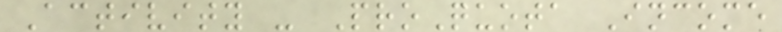Activity - ProQuota Income
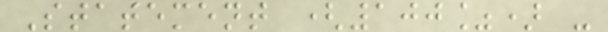Statement (100%) -
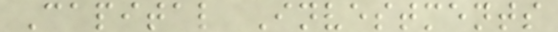Capital Investments
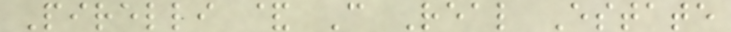Pirelli & C Real Estate
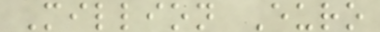Million Euro
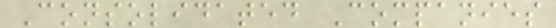Consolidated Companies
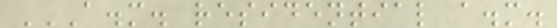A.M. RESIDENTIAL A.M.
